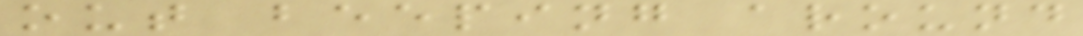out beeping around
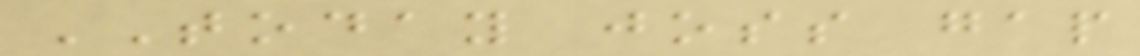TODAY joss gap
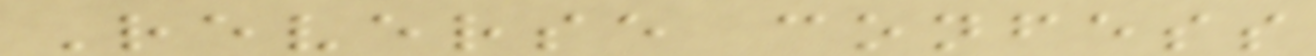Reverse confess
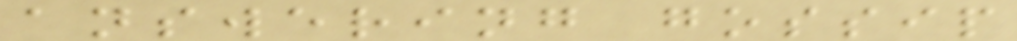answering gossip
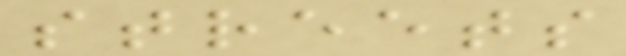streets
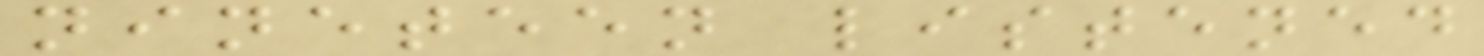nineteen listened
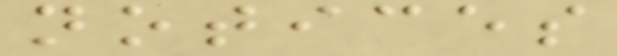notices
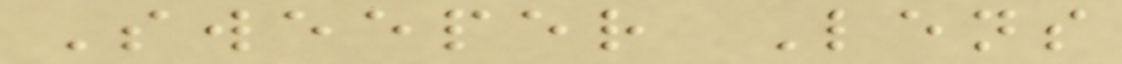Sweeper Lens
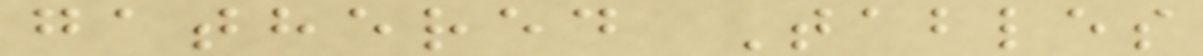gathered Tables
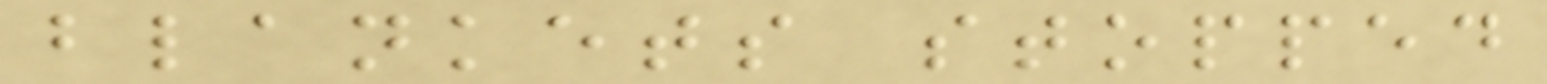blankets stopped
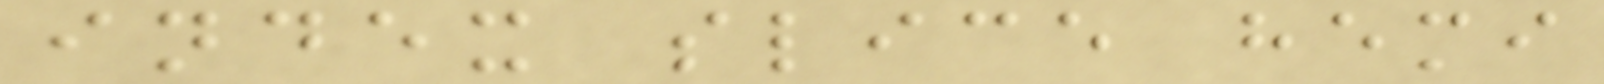index slice hemi
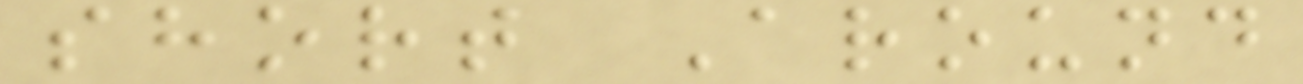short Around
